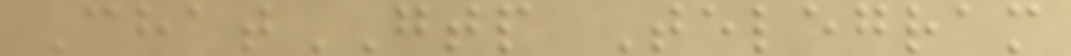ChatGTP Telegram
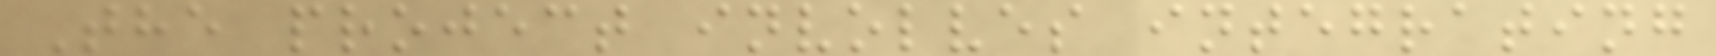The project involves integrating
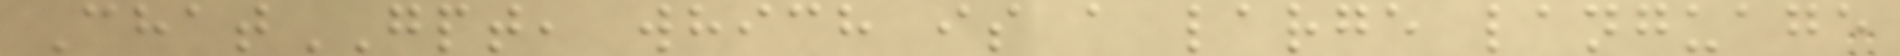ChatGPT, which is a large language
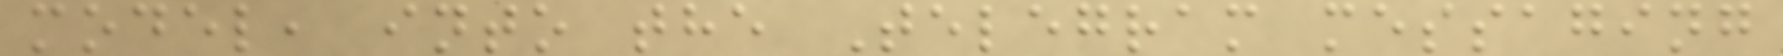model, into the Telegram messaging
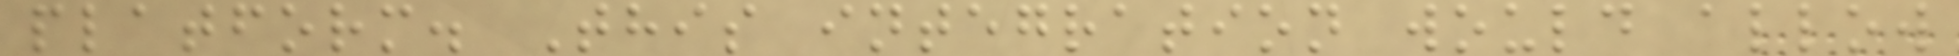platform. This integration would allow
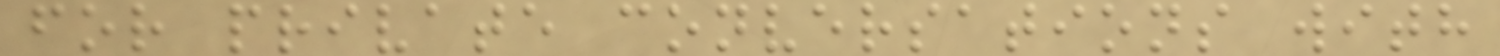for private conversations with
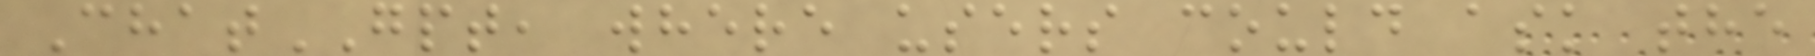ChatGPT, where users could ask the
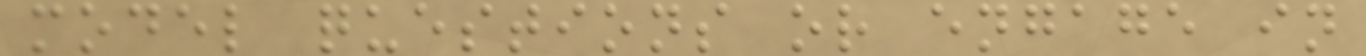model questions or engage in
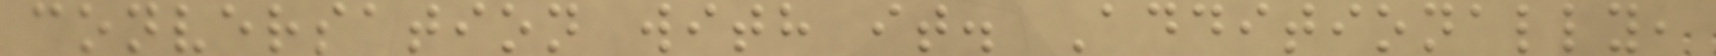conversation with it. Additionally,
